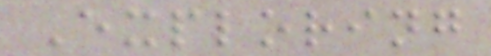Exploring
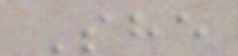She
